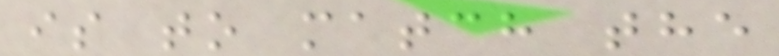is to match the
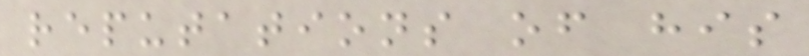reputations of his
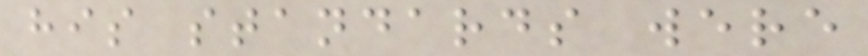his standards were
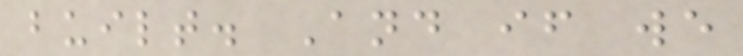built. And if we
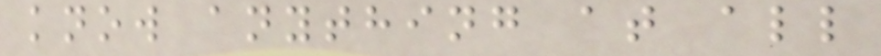know anything at all
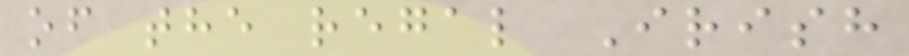of the regal Irish
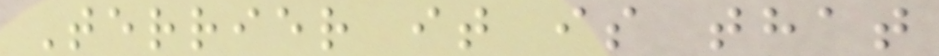Terrier it is that
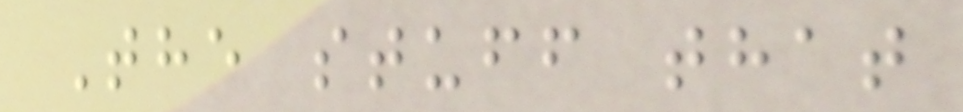The stuff that
